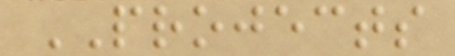PROJECTS
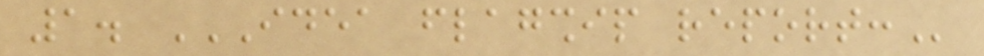1. IDEA FLAGSHIP REPORT:
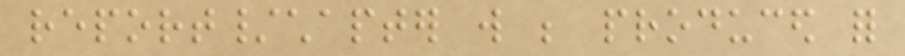report/chapter will be produced for
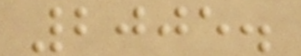2005.
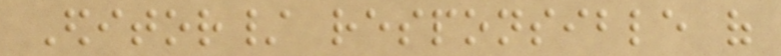Editor/ responsible of
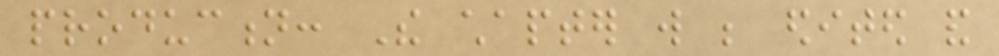production: The chapter will be edited and
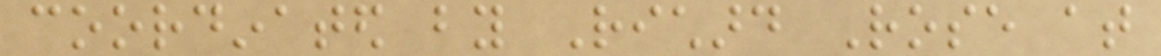coordinated by Richard Rose at
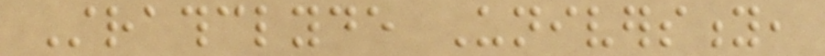Strathclyde University,
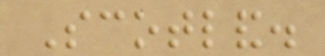Scotland.
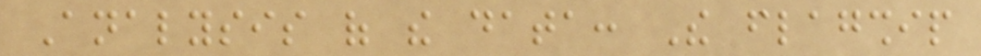Analysis of the data: The flagship
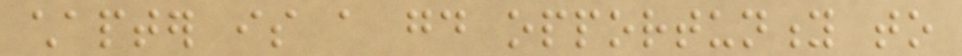chapter is a good opportunity to
